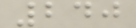240
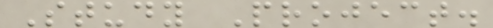Study Project.
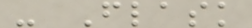- Flask
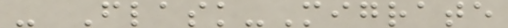- Flask-Migrate
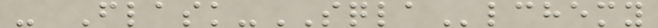- Flask-SQLAlchemy
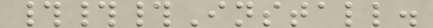###Install.
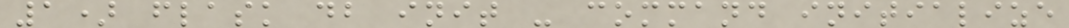1) flask db init - command initialize
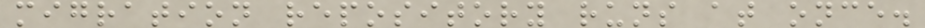migration repository runs at once.
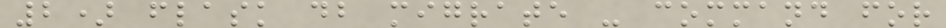2) flask db migrate - command for
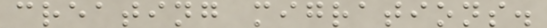creating migrations.
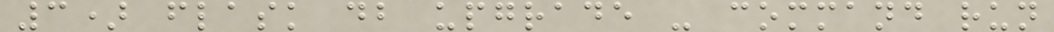3) flask db upgrade - command run
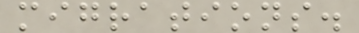migrations.
